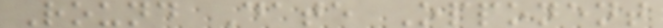Round Date Opponent
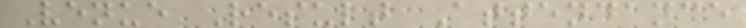Venue Result Attendance
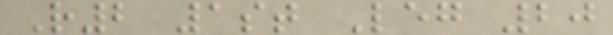R2 1st Leg 20
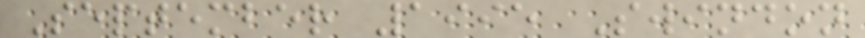September 1995 Swindon
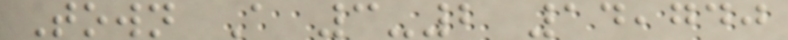Town A 3-2 14,740
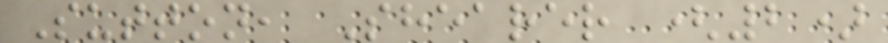Sutton, Shearer (2)
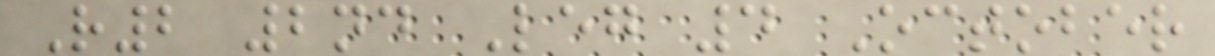R2 2nd Leg 4 October
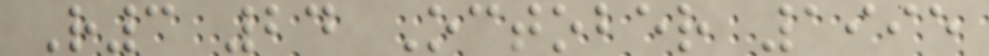R3 24 October 1995
